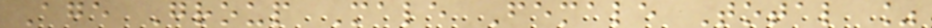Age Group Male Female Total %
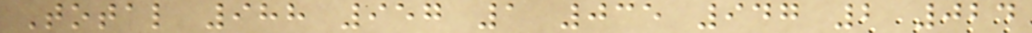Total 988 957 1 035 947 2 024
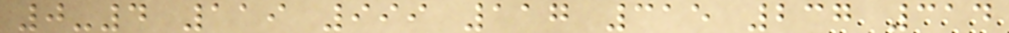0-4 119 999 117 315 237 314
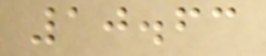10.63
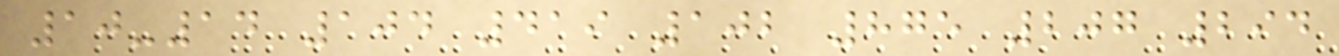10-14 104 419 102 875 207 294
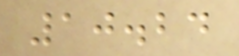10.24
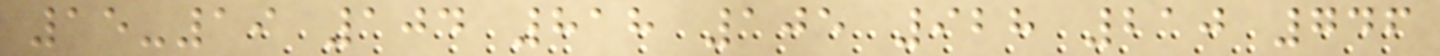15-19 104 818 105 928 210 746
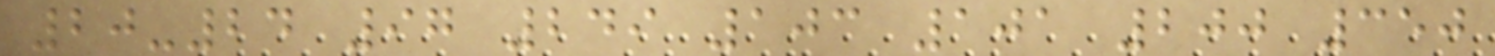20-24 97 249 103 101 200 350
